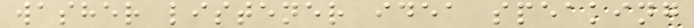washer listener idea speaking
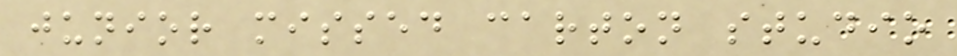junior missed carton studio
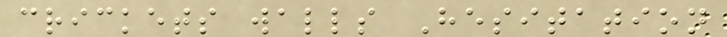crickets walls Hesitation
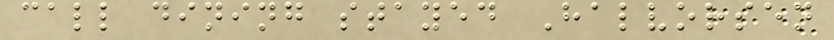call dining stayed Halvorsen
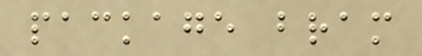package bram
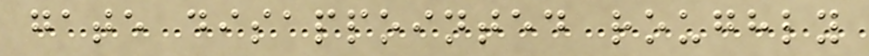gate disappointed roughly
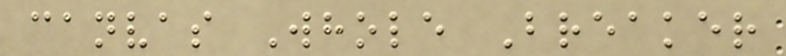canvas Whole Breaker
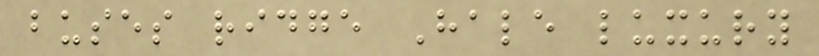buses ridge Hale luxury
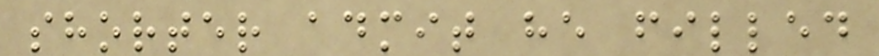shorter admit he filled
